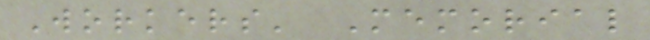Workers' Memorial
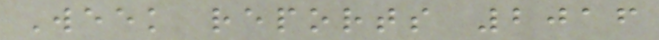Week reports 2016
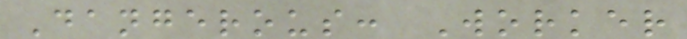Dangerous: Worker
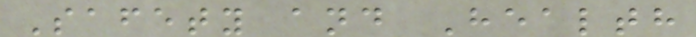Safety and Health
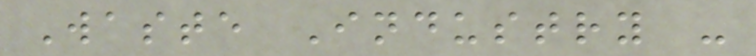Waste Industry -
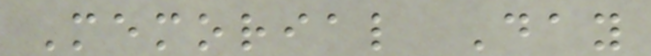Memorial Day
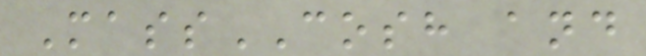MassCOSH and
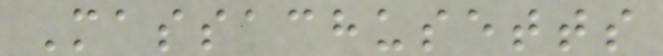Massachusetts
